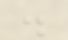.
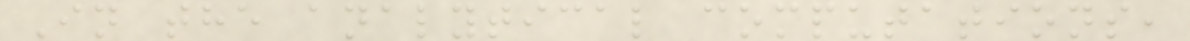In the analytical computations,
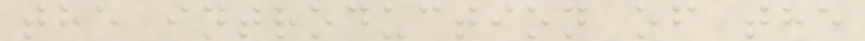the introduction of the
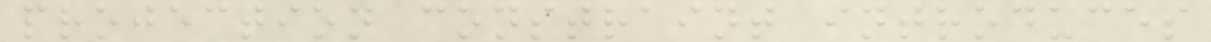projection constraint introduces
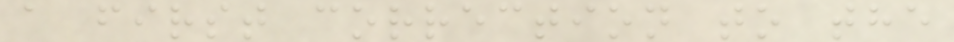a first correction to the
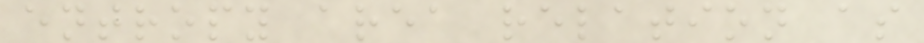entropy area relation as
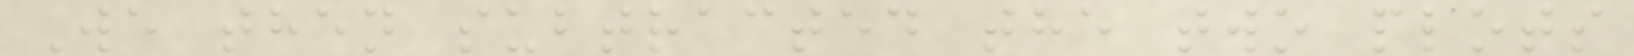We then subtracted the two plots
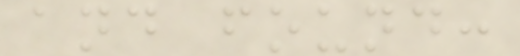and found:
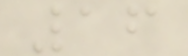16
